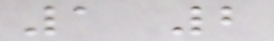1 2
